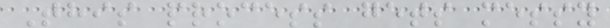This process gets messy
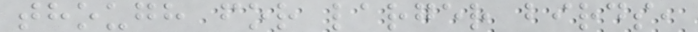though for larger birds,
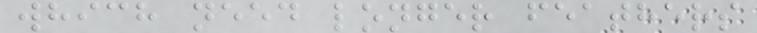which need longer feathers
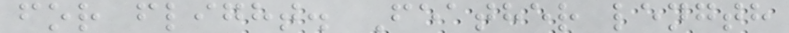for flight. Feather length
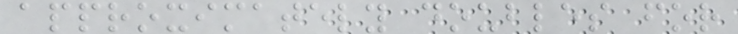approximately doubles for
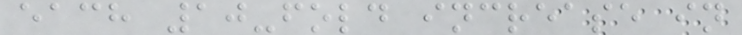each 10-fold increase in
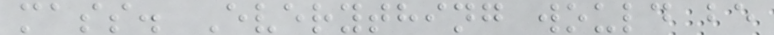mass. Everything would be
